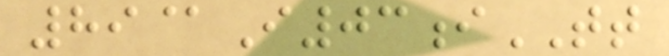89@I03iTT
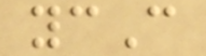ycC
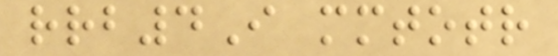rrb4I mmtotr
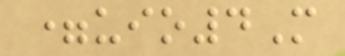=uio4M
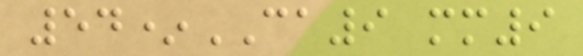54*CA9 mm9
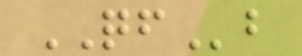QFb
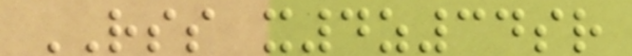RSS x4z34sr
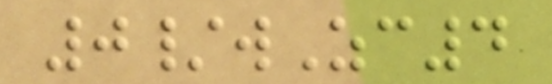0/wZc4
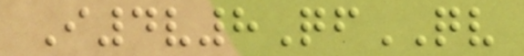I4v8QfQV
